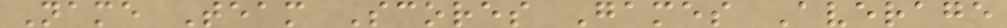Name Team Scores Games Average
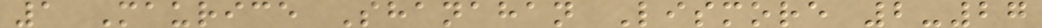1 Maurice Shanahan Lismore 2-27
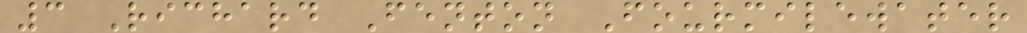3 Richard Fenton Fourmilewater
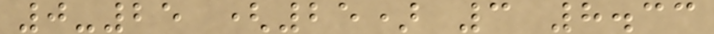0-25 (25) 3 8.33
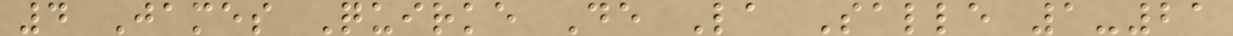4 James Quirke De La Salle 1-21
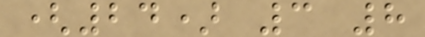(24) 3 8
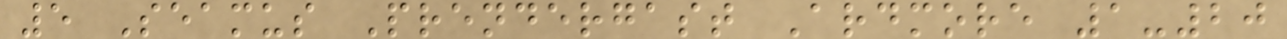5 Seamus Prendergast Ardmore 1-20
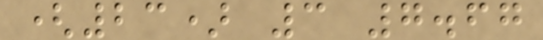(23) 3 7.67
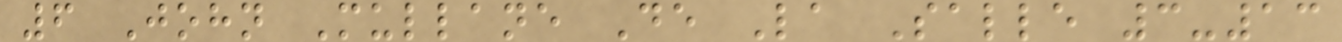6 John Mullane De La Salle 3-13
